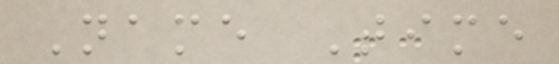Name Time
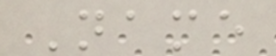Name
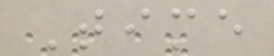Time
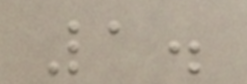1.
